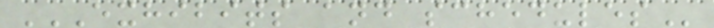EXHIBITS AND SCHEDULES
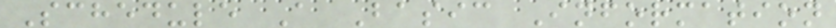Schedule A Basic Information
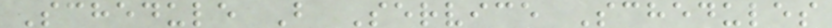Schedule B Service Schedules
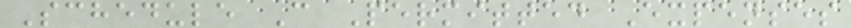Schedule C Permitted Expenses
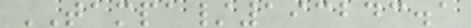TAMPA/193243.1
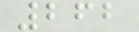262
